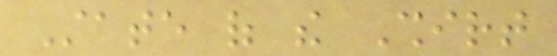State of the Shirt
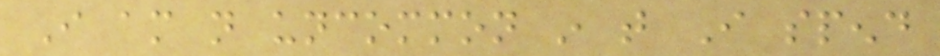I am not uncommon in that I spend
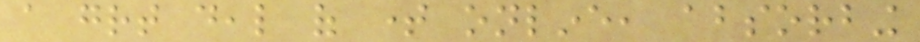a great deal of time online, absorbing
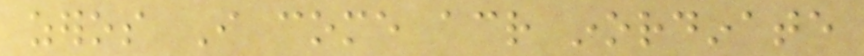zeros I come across inordinate
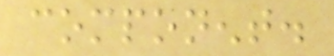component.
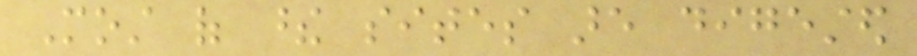Most of these sites are digested
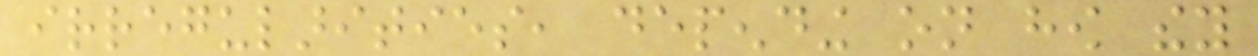irregularities, depending on how they
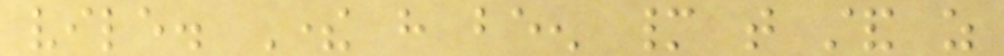vile. There have been many that stand as
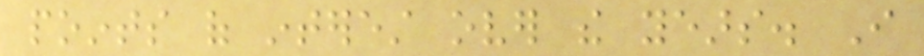points of interest over the years. I
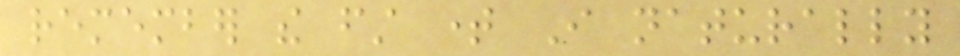remember the first time I naturally
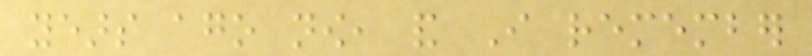years ago now, and I remember
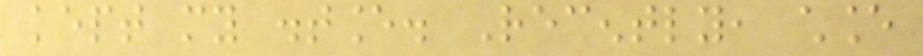kept my distance. Recently, chance
